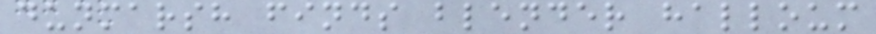dunmarsh finds blender halloum
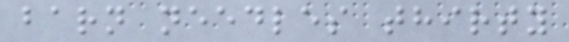barn needles thirty
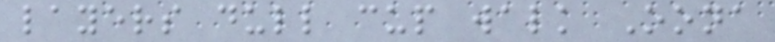layers dull cup walk Oona
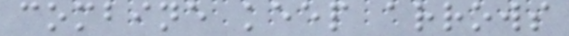combine keep arrows
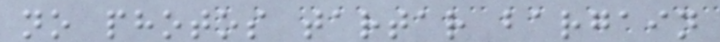no photos tartar bargain
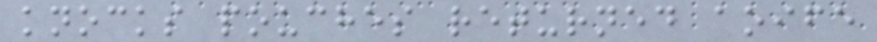knocks pouches returned aoife
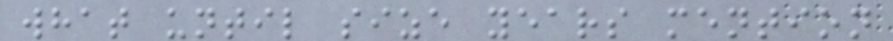what until size years mention
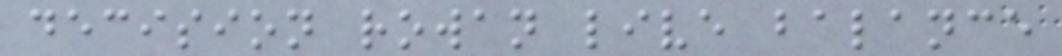decision rowan live balance
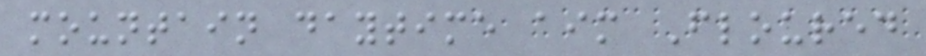mountain daytime aim Floured
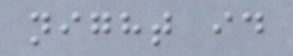night id
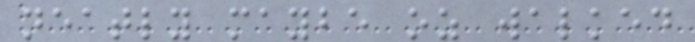neatly maybe oz walked
